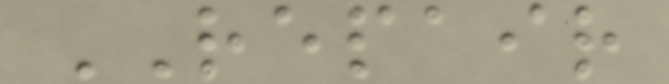REPAIR
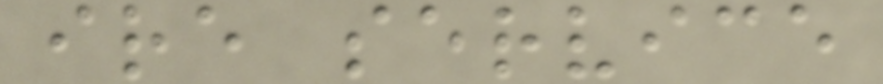ire service
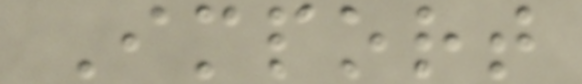Import
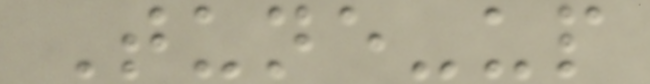Tune-up
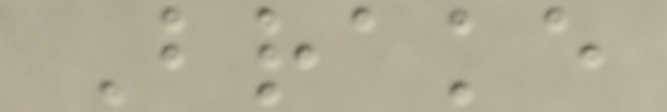Brake
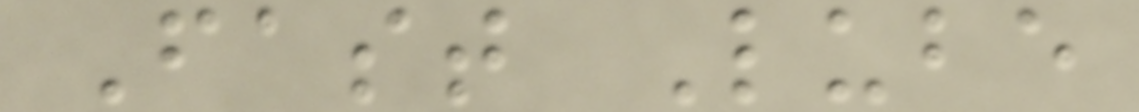Fast Lube
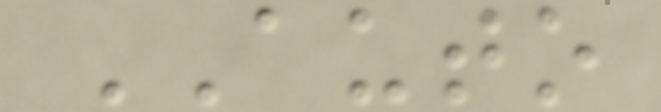AUTO
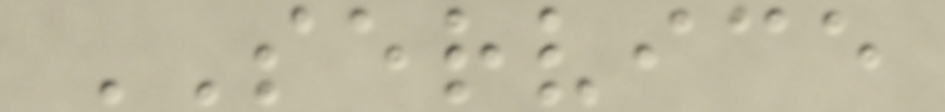SERVICE
